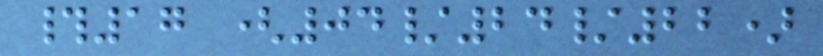#17 (04/24/22)
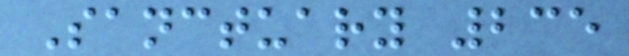Sanctuary 235
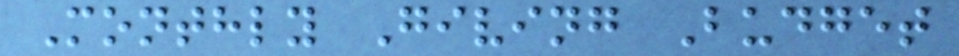Monthly Giving Budget
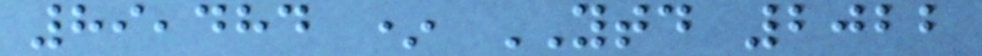89,484 * YTD 2022
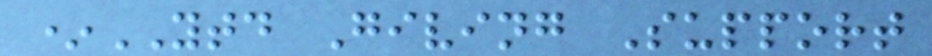*YTD Giving Support
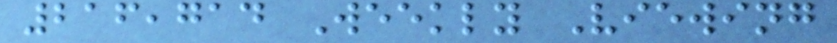216,714 Weekly Viewing
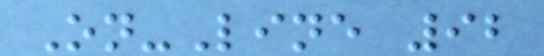On-Line 92
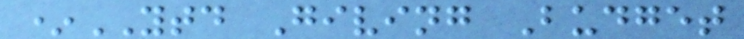*YTD Giving Budget
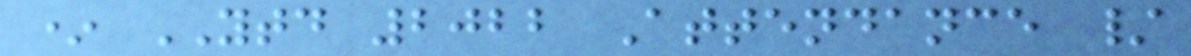* YTD 2022 Attendance /
